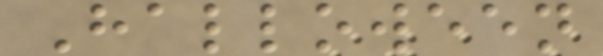Halloween
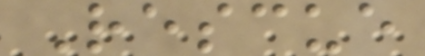Rescue
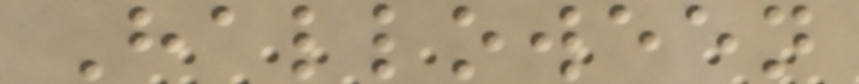Halloween
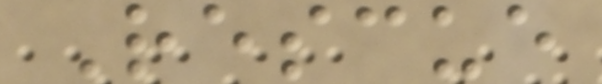Rescue
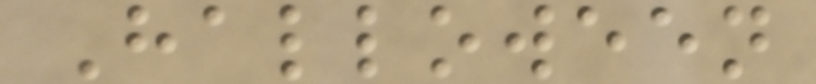Halloween
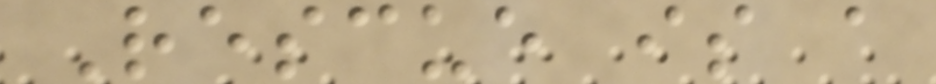Rescue is a
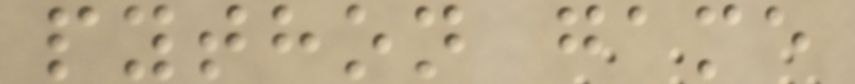python game
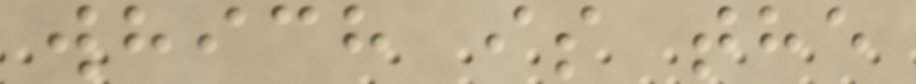which is the
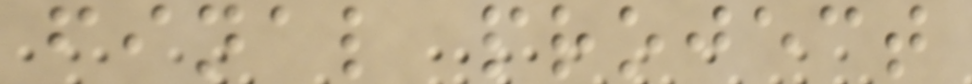final project
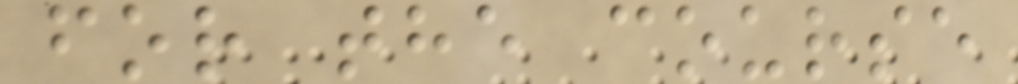for the course
